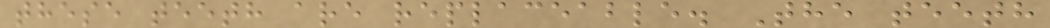these teeth are replaceable. The teeth
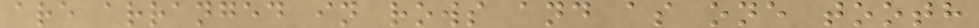are arranged in rows and as one tooth
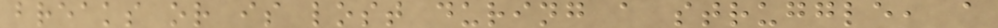breaks or is lost during a struggle, a
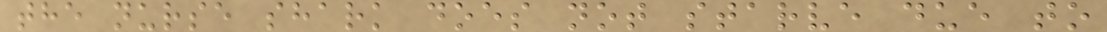the nurse shark does not starve due to
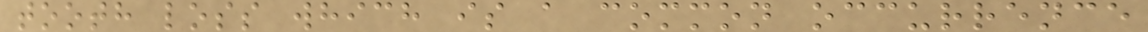tooth loss which is a common occurrence
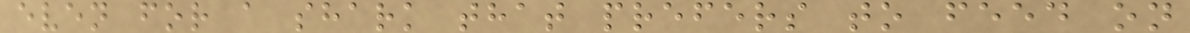even for a shark that prefers to feed on
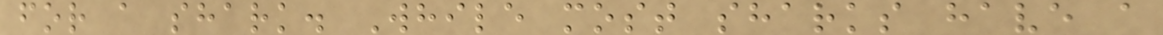for a shark. While most sharks have a
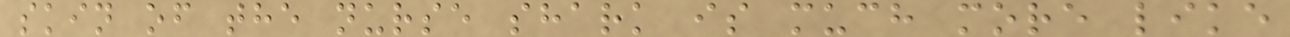skin of the nurse shark is much more like
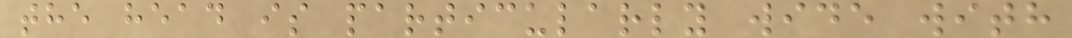the head is particularly wide with
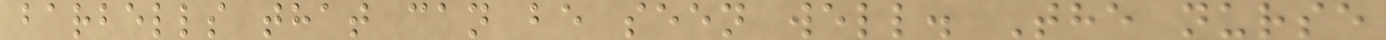barbells that can be seen well. The nurse
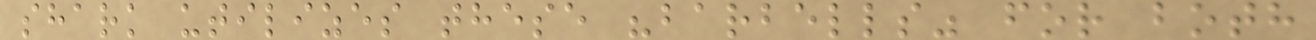shark utilizes these "barbells" for both
